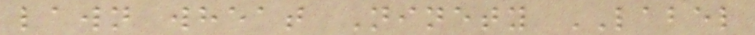lawn wheat Ninety LABEL
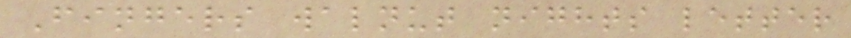Fingers walnut nights letter
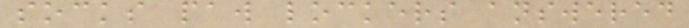socks paw lockers answered
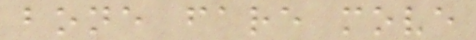bone fare move
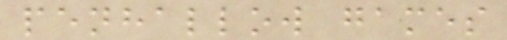penhallow games
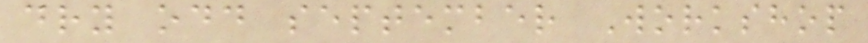dry odd september Workshop
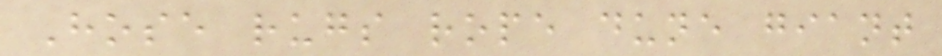Hose rugs rope dune giant
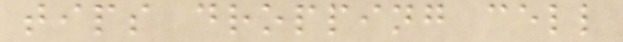tips dropping cell
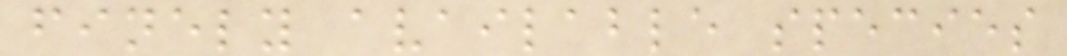finely available species
